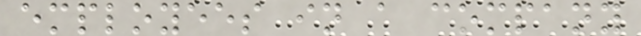employees in a company
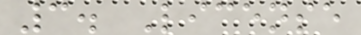3. License
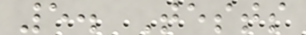5. Tests
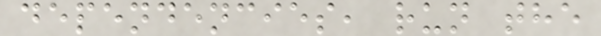dependencies, run the
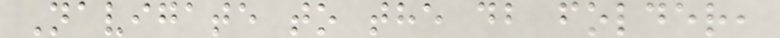Navigate to the db folder,
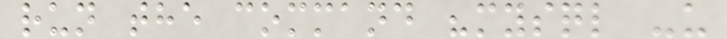run the command "mysql -u
